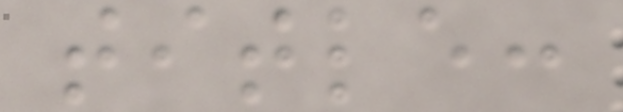title:
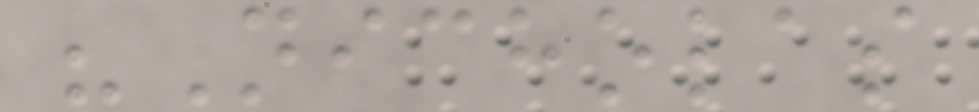"Nicholas
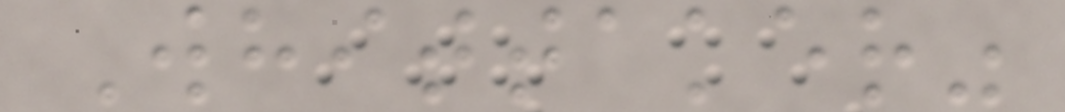Whittaker"
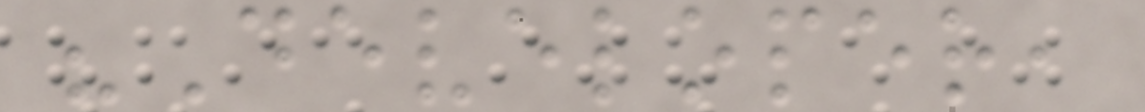"Developer,
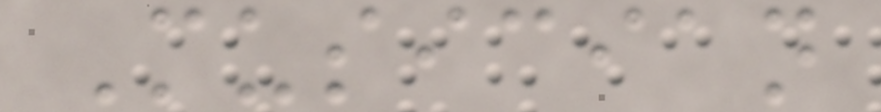Musician
